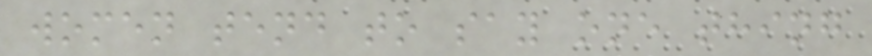women tend to say one thing
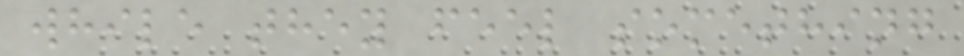while they feel something
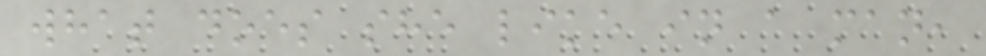what does she like in a man,
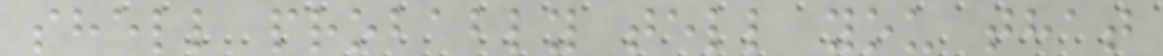shell probably tell you that
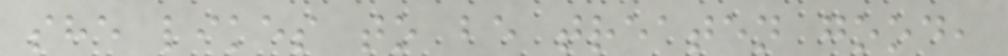she likes to be treaten good,
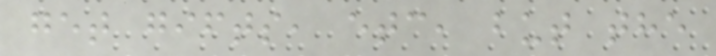get gifts, etc, but the
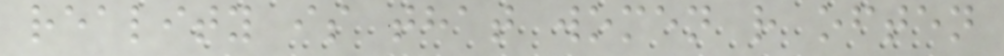reality is that women r often
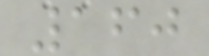160
